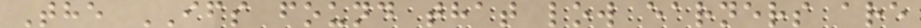The IFS found that low earners are
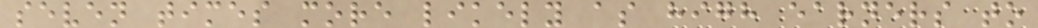seven times more likely as high earners to
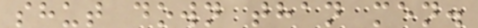shut down than men.
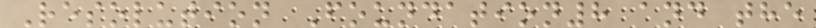Resolution Foundation8 and the
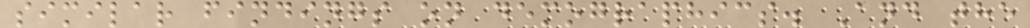similar findings on demographics. And the
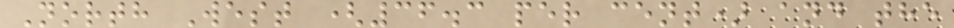North West (36.3 per cent) and the
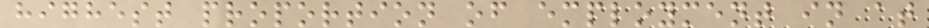highest proportion of employment in at
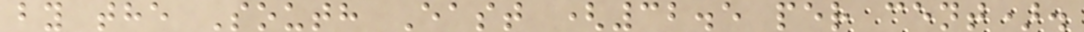by the South East (32.5 per cent).
